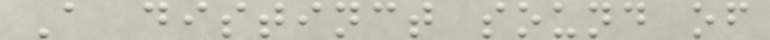A distinct sound of
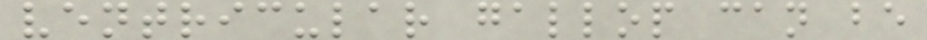ventricular gallop can be
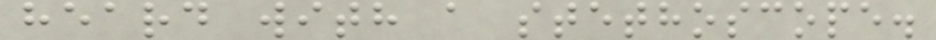heard with a stethoscope.
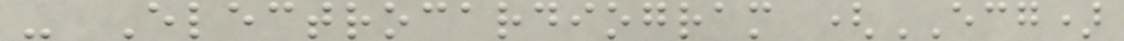- Electrocardiogram (ECG)
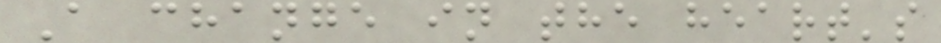A change in the heart's
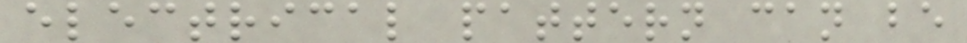electrical pattern can be
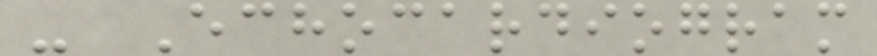- Echocardiogram
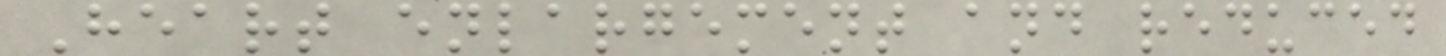Heart enlargement and reduced
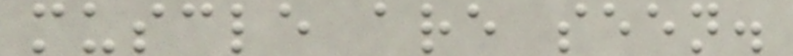muscle are seen.
